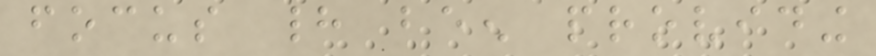focus had been providing
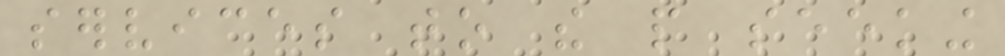services to the people seeking
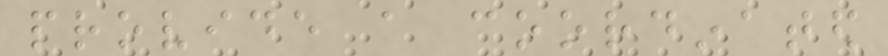provide a coordinated
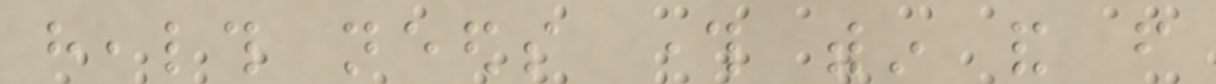health needs through within and from
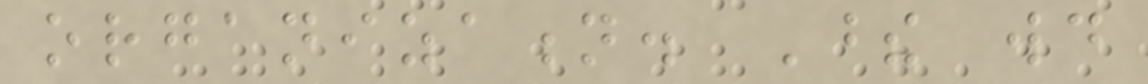organization. These would
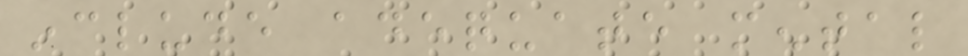include adequate mental
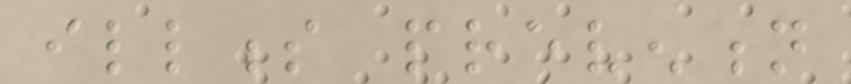illness prevention
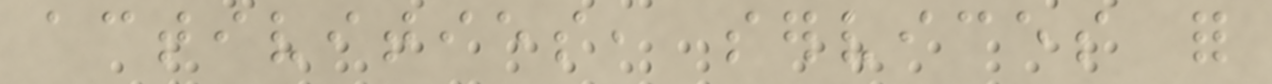activities, services for
